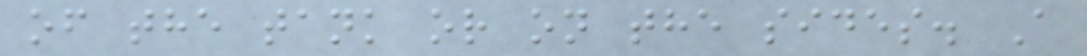of the tank or on the sides. A
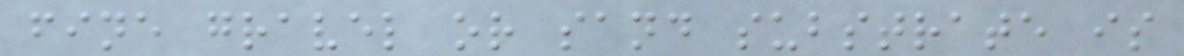fine gravel or sand substrate is
